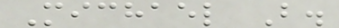Michael B.
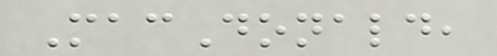MacDonald,
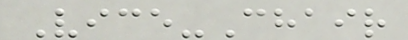Vice-Chair
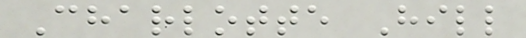Charlotte Hill
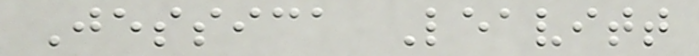Jessica Leavitt
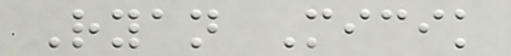Ryan Micik
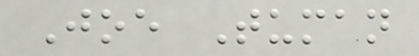Joe Tuman
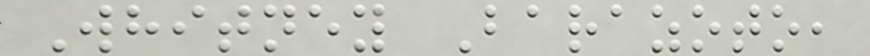Whitney Barazoto,
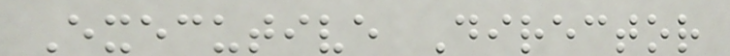Executive Director
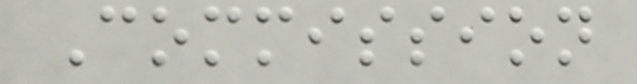Commission
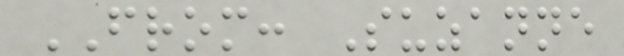FROM: Suzanne
